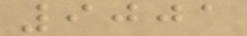9001
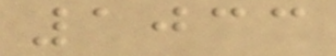1033
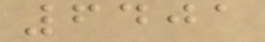6401
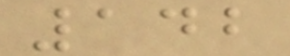142
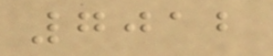7012
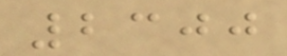2300
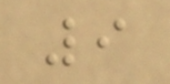9
